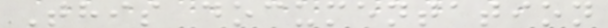This documentation
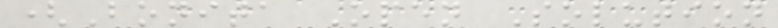(Bonita Open Solution
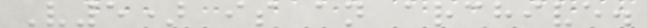V5) is an archive.
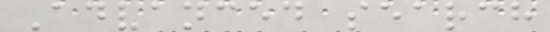Advanced search
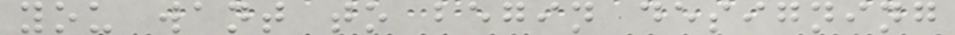you want to begin designing
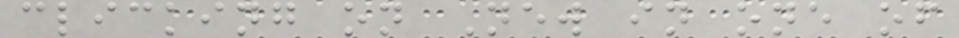clicking on New in one of
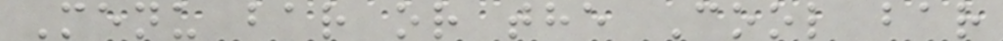Menu bar or the Cool bar
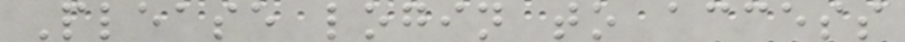Please login to access
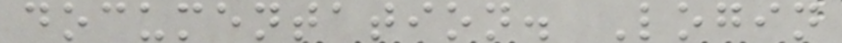documentation. Login
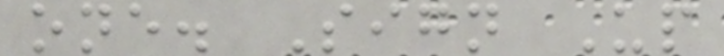one. Sign Up
